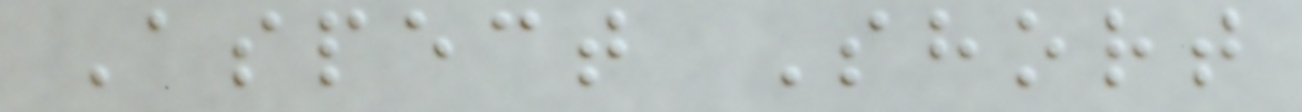Aspect Short
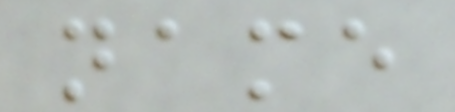name
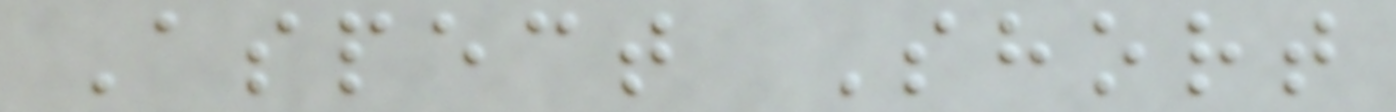Aspect Short
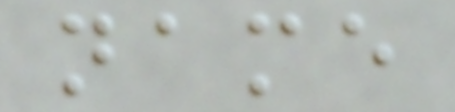name
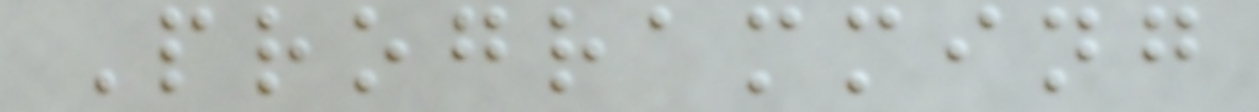Programming
